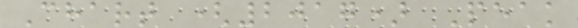Chart (2017) Peak
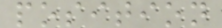position
